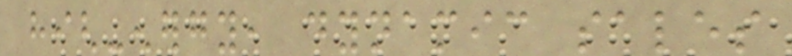high-energy, dynamic sales
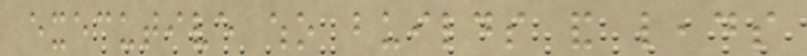executive who builds and leads
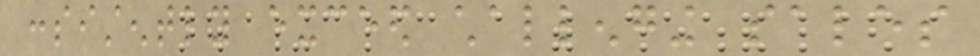consistently exceed challenging sales
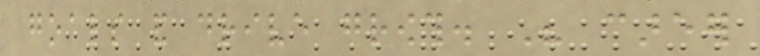goals and drive growth. His career
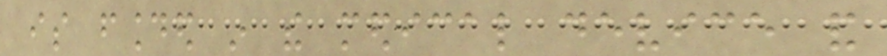is founded in the medical device and
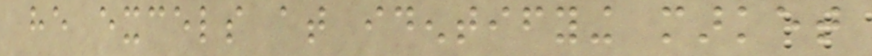he excels at identifying market
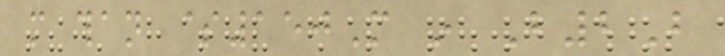more than $150M in B2B
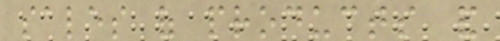sales of products and
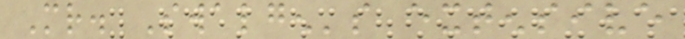Mr. Swalgen's extensive
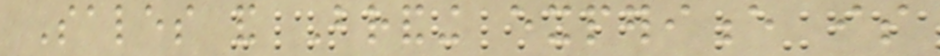Sales and Branding experience is
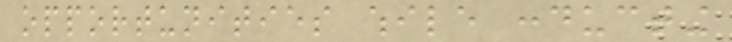opportunities while conducting
